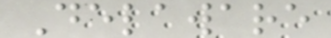Delaware
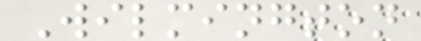Wilmington
